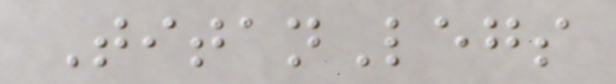TitanLegs
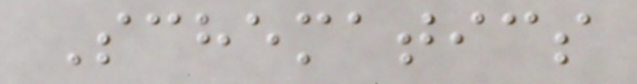Schematics
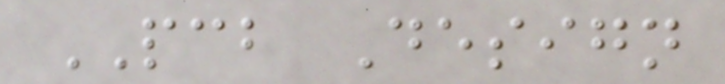PCB Design
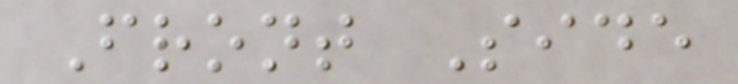Front Side
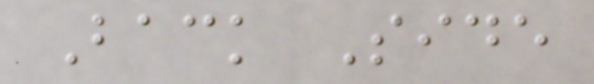Back Side
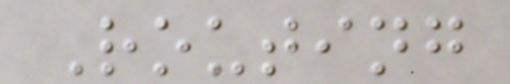Routing
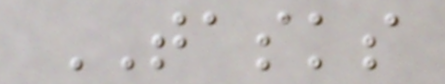TASKS
